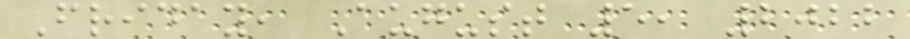Friday, August 5, 2022
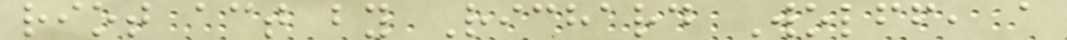riot act by Richard Wolff, a
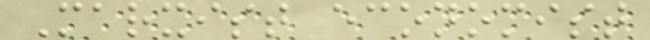Marxist economist
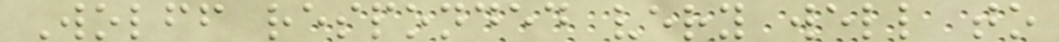Wolff responded very well to
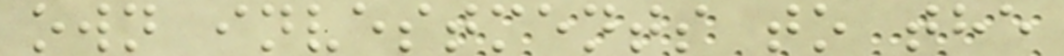own investments to the
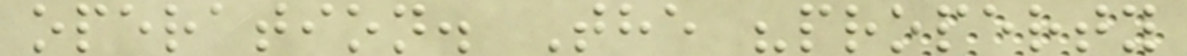operation. The "property
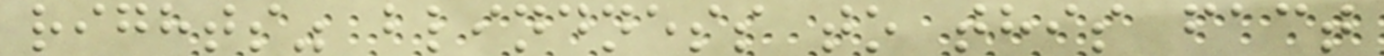rights" blindness to this fact
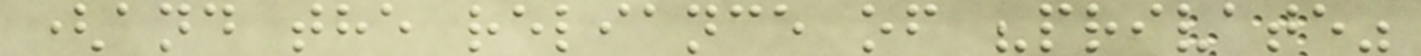(and the reliance of "private"
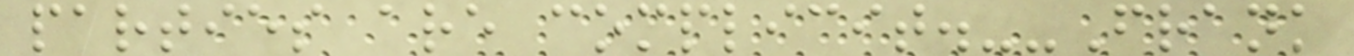parties are complicit.--Frank
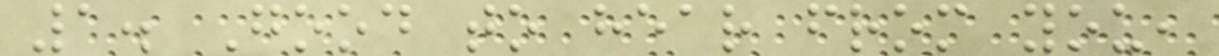1. Good to hear from you,
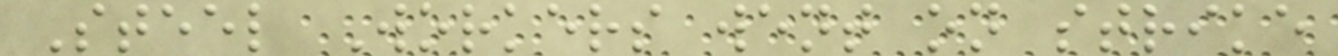Steel Workers went on strike
